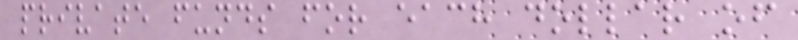private funds for each dollar of
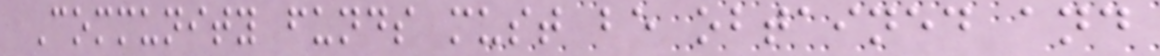Community funds must be obtained and
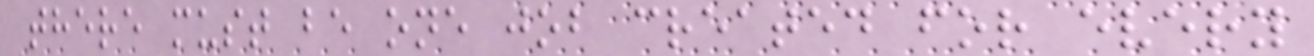there must be one job created for every
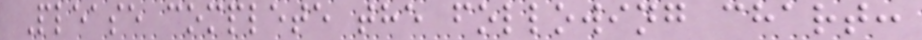Please complete the following chart:
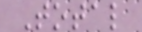Total
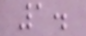1.
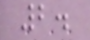2.
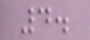4.
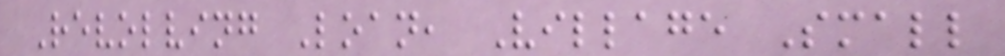Revolving Loan, Village Small
